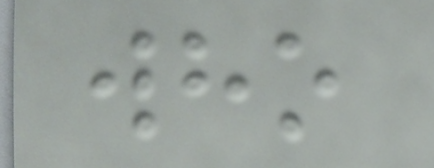who
